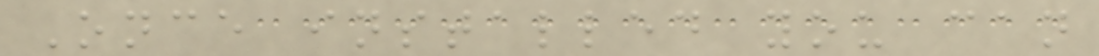Once installed you can
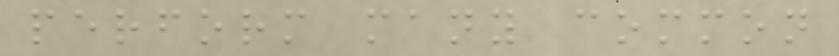perform many common
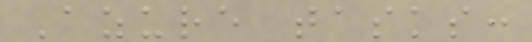Azure tasks:
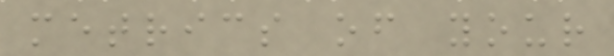metrics of your
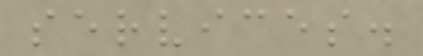services.
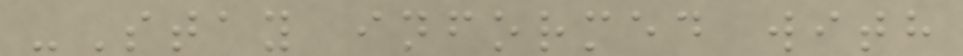-Stay informed with
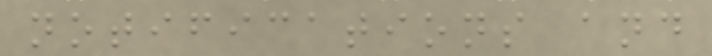notifications and
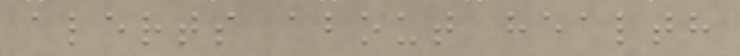alerts about health
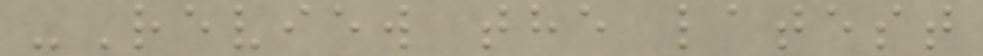-Review the latest
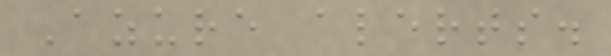Azure alerts.
